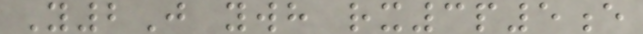Y2J ywh rx3p5e
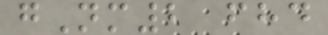gNm2 fhd
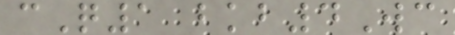cQ1 bkb4Wc
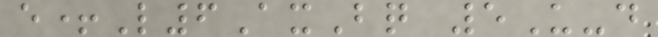e+L6AxBq 5U-d
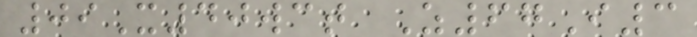09X40wct Z67I3
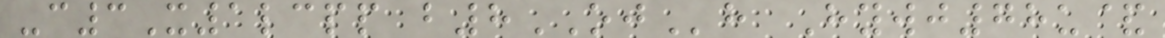-c3X1lcpp b8OJh Hywj78u&
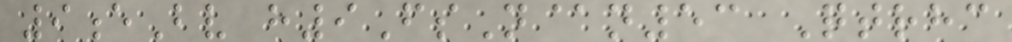9eBv h9FsN@n53 Qtrhc
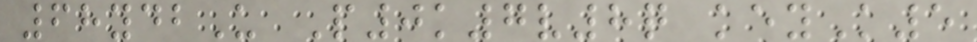68ydbU P0k7v8q keyK5
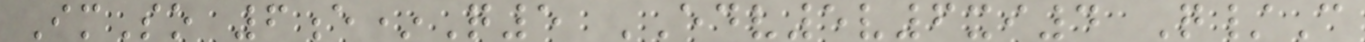ImSo 6e*Q5 EDV5v6xi4 Q/C
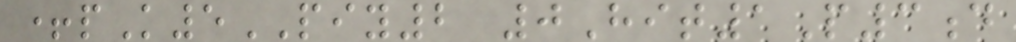+pK5PIY2 0Hit1P3d
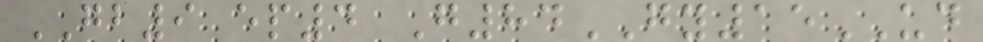GB9 ep4 G84GY15UD
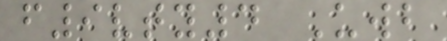f9vty4 Uwb
